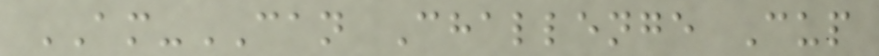AM-CAN Challenge Cup
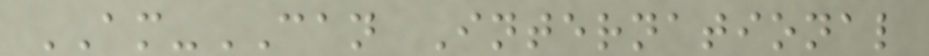AM-CAN International
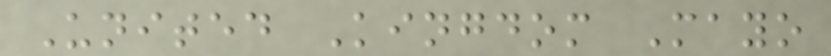United Kingdom Mayo
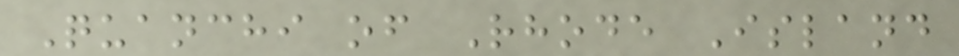Quanchi of Rhode Island
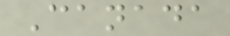Canada
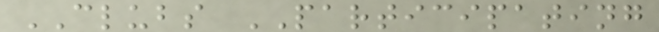CLUBS PARTICIPATING
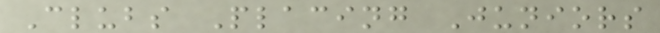Clubs Placing Juniors
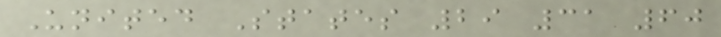United States 29 31 60
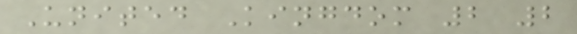United Kingdom 2 2
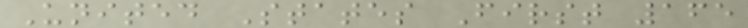United States First 165
